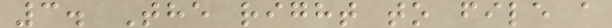3. The right to file a
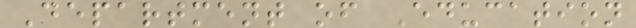Department of Education
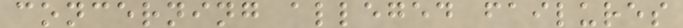concerning alleged failures
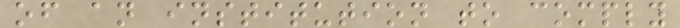of an institution to comply
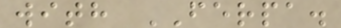with FERPA.
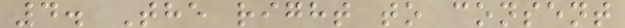4. The right to consent
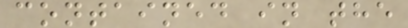contained in the
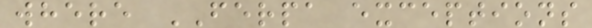where FERPA exceptions
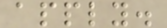apply.
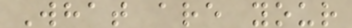What are your
